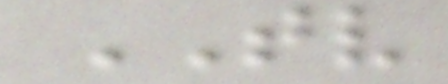TV
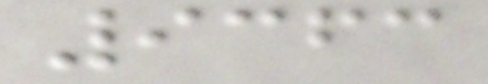9363
